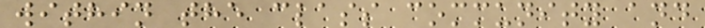within the class community and
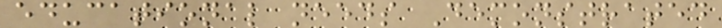educational needs Demonstrated
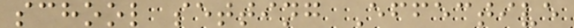school setting Effective
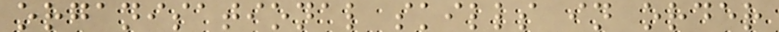organisational skills in order
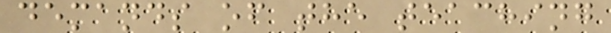demands of the teaching
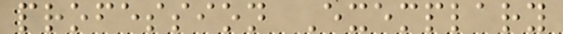profession Exemplary
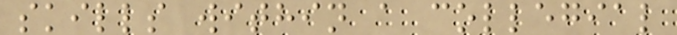skills within a collegial
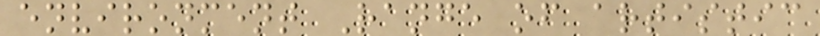environment Range of artistic
